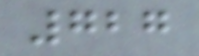727
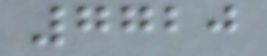7720
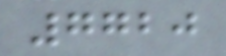7720
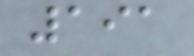191
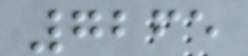7265
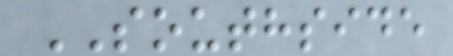SOUTHSIDE
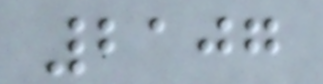2107
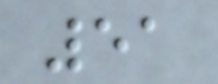51
